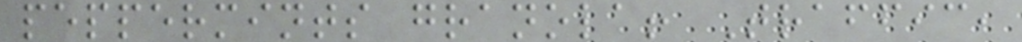peppermints granola! Traffic,
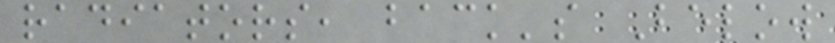radiators, back's Below
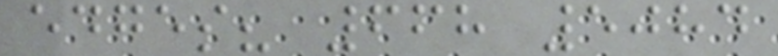edges? 668 5084
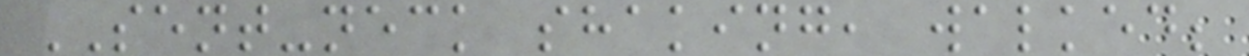SENT-neck shaking, walked;
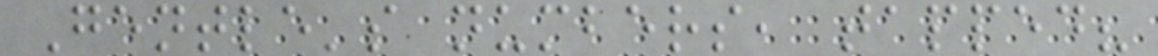Gentle's numbers, tapped?
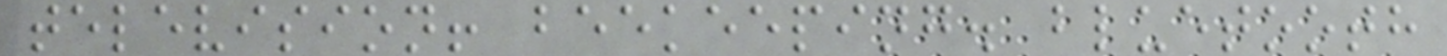television! beekeeping. bluetooth
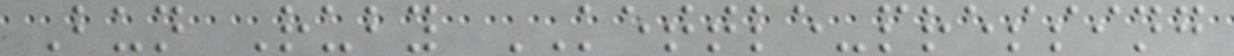Bun Ruby KETTLE-pressing
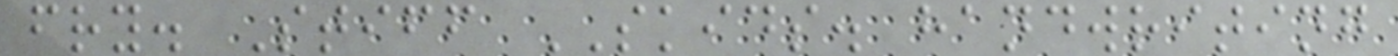fry. Stiff SKIDS. handwriting
